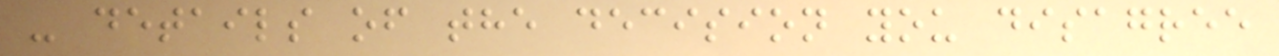- details of the decision you disagree
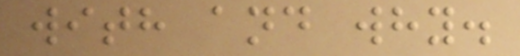with and why.
